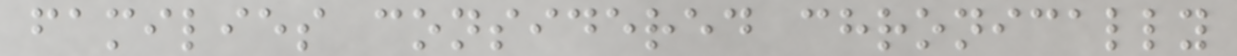families considered chronically
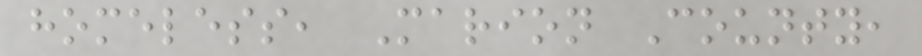homeless, Marion County,
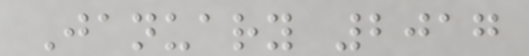January 2017
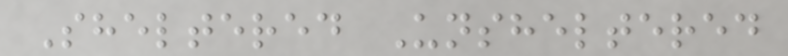Sheltered Unsheltered
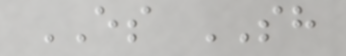ES SH
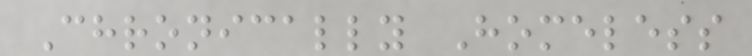Chronically Homeless
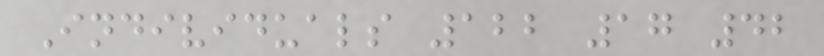Individuals 122 17 42
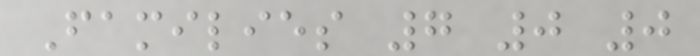Families 7 0 0
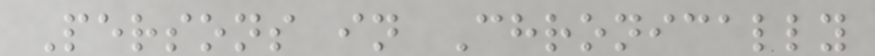Persons in Chronically
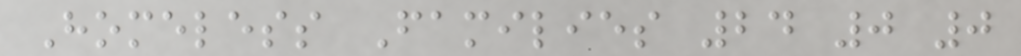Homeless Families 24 0 0
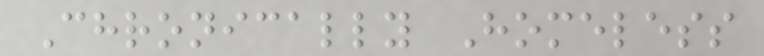Chronically Homeless
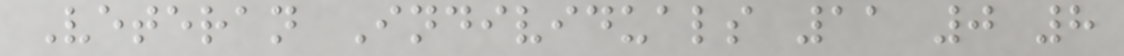Veteran Individuals 11 0 8
